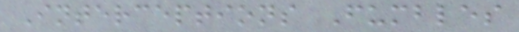Interceptions Fumbles
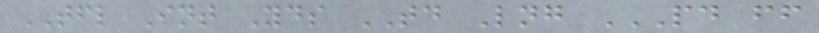TFL Int Yds TD Lng PD FF
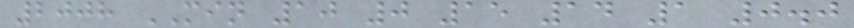2008 MIN 10 0 15 14 1 0.0
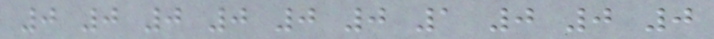0 0 0 0 0 0 1 0 0 0
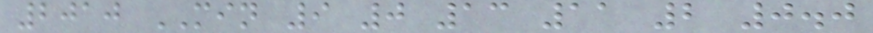2010 MIN 9 0 13 11 2 0.0
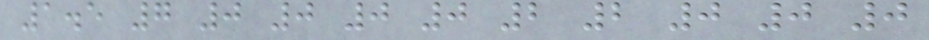1.5 7 0 0 0 0 2 2 0 0 0
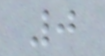0
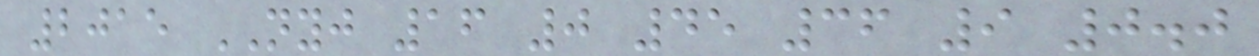2015 NYJ 16 0 45 36 9 0.0
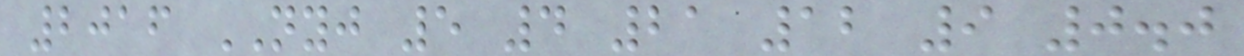2016 NYJ 5 4 21 12 9 0.0
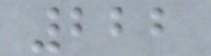222
